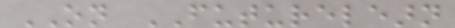ON FUTURELEARN
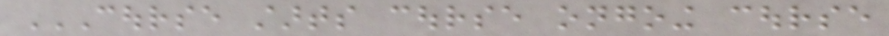COURSE STARTS COURSE ONGOING COURSE
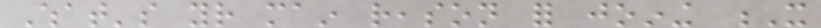What's your main reason for joining X
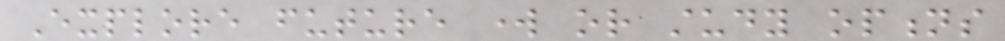Explore future work or study options
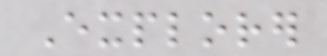Explorer
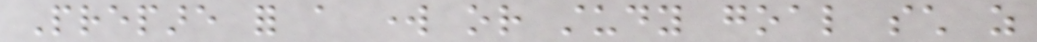Prepare for a work or study goal such as
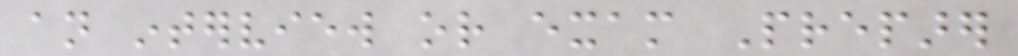an interview or exam Preparer
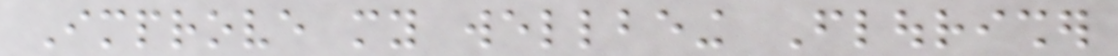Improve my wellbeing Flourisher
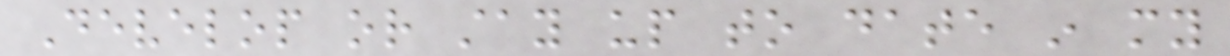Develop or stay up to date in my
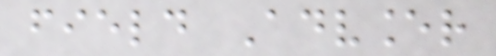field Advancer
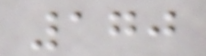170
